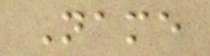Name
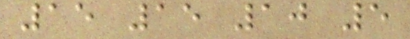15 15 10 5
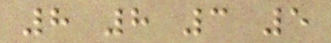8 8 3 5
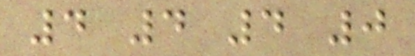4 4 4 0
